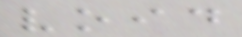void
